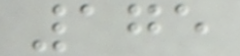175
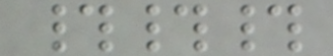###
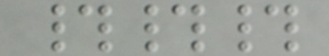###
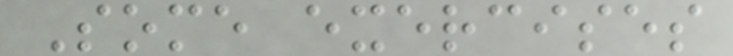Some exercises
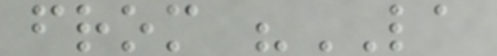from "LA
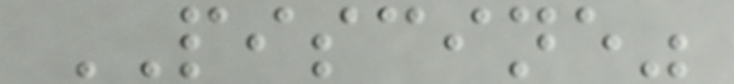PISCINE"
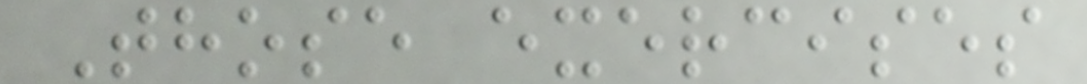Those exercises
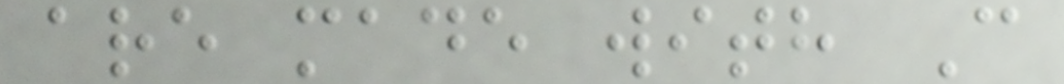are made with C
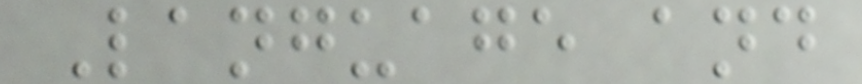Language and
